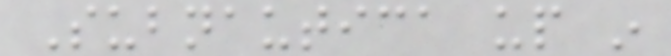Subnautica up in
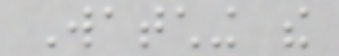Watching the
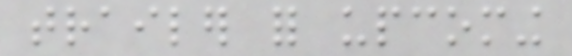trailer for upcoming
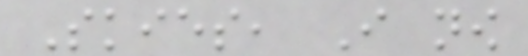Skies, I now
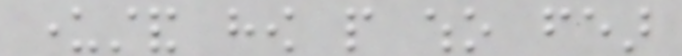understand how people who fear
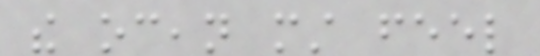the ocean must feel
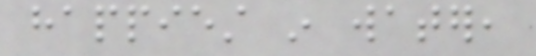happiest in water,
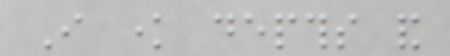I know depths and
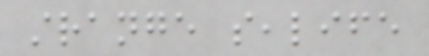strange sealife
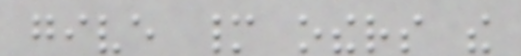give many others the
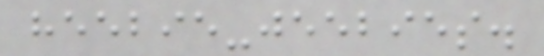heebie-jeebies.
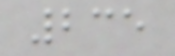235
